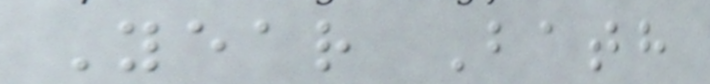Year Bath
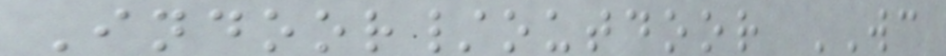Indoor/outdoor WC
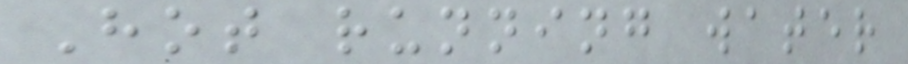Hot running water
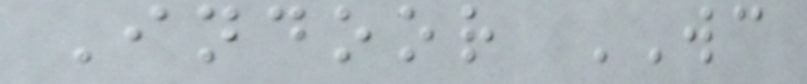Indoor WC
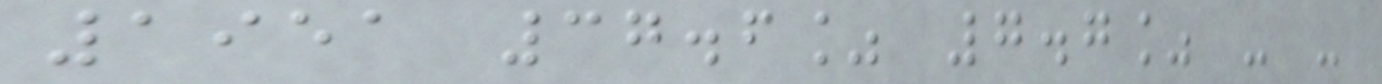1951 37.6% 7.7% - -
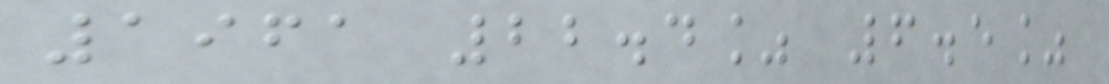1961 22.4% 6.5%
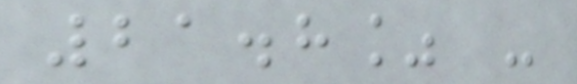21.8% -
